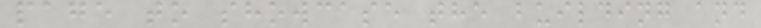page to showcase the building and
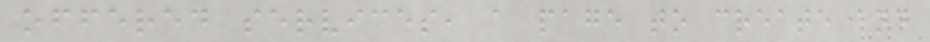offered services, a page to create and
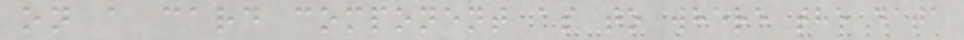on a card component as to where the data
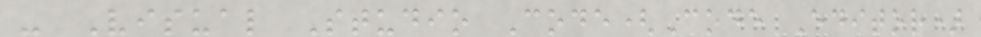- Visual Studio Code(Code Editor)
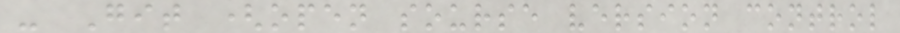- Git (open sourse version control
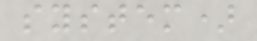system)
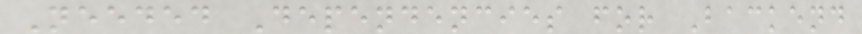Needed Dependencies for Backend
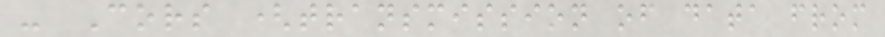- Cors (transmission of data from
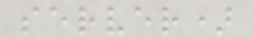server)
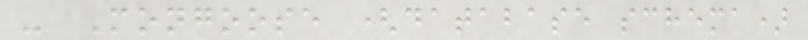- Mongoose (database schema)
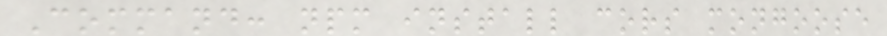Command: npm install cors mongoose
